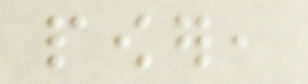power,
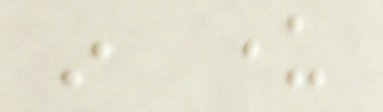in under
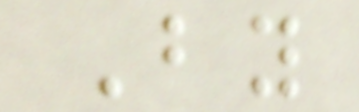By
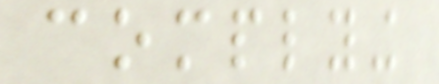complying
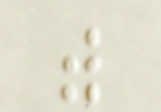with
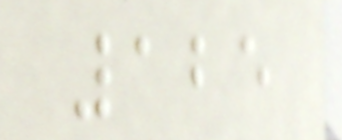125
